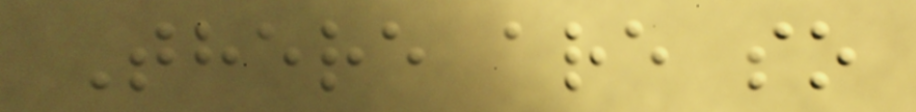There are so
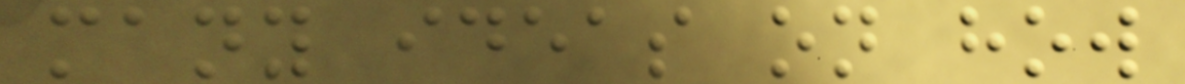many ideas on how
